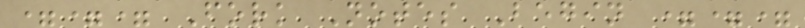=== Fork Notes Begin ===
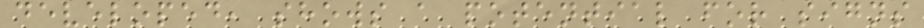developed, shows a potential for signs
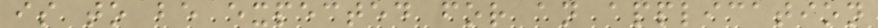is to be expected for an application
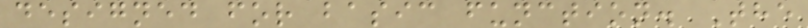designed for basic function. The
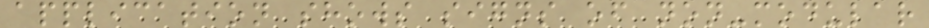application shows signs of non-modular
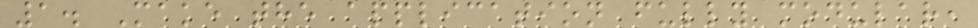1. Make the application fully modular,
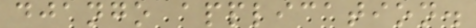django application.
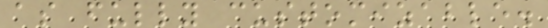as fully customizable.
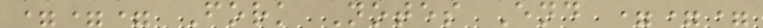=== Fork Notes End ===
